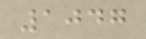1047
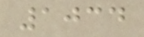1034
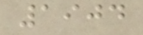1904
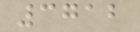3712
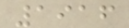1916
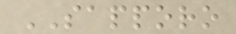SAPPORO
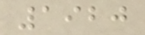1920
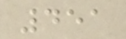451
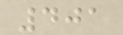401
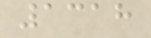1318
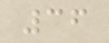36
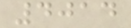4014
